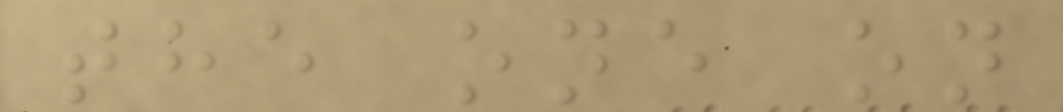the one on
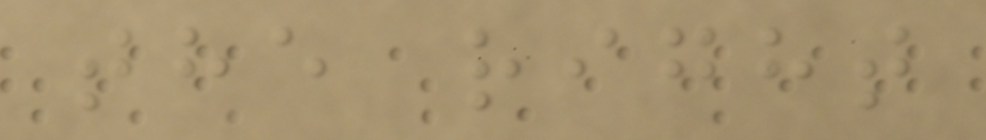the right
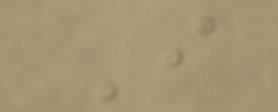I
